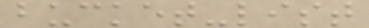bucket-list
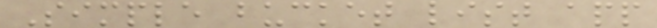Simple bucket list app
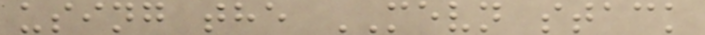using the MEVN stack
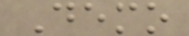Demo
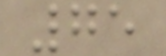75
